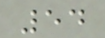54
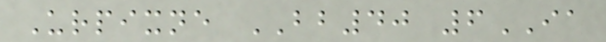Urpixne BB40 6IA
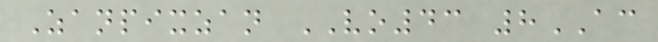Zanpixzan VO43 8AC
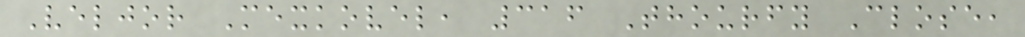Veljor Mexkovel, 316 Thourfy Close,
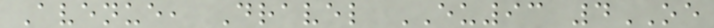Avenue, Dravel EU93 4OE
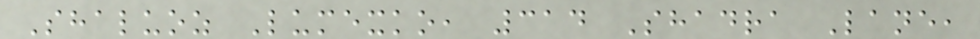Shaluoz Lumexko, 314 Shadra Lane,
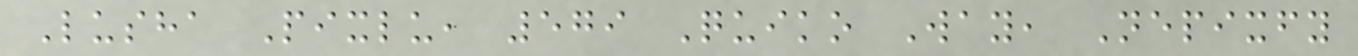Lusha Pixlu, 579 Quiko Way, Nepixfy
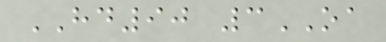HD90 3OA
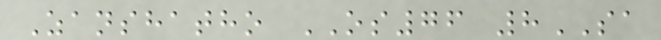Zanshatho OS76 8SA
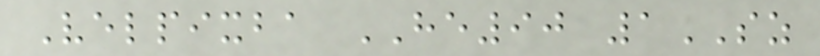Velpixba HE90 1SZ
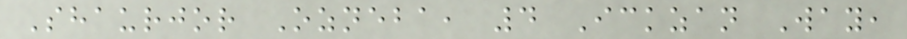Shaurjor Ozneba, 4 Ickzan Way,
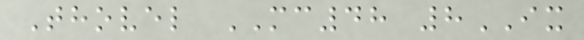Thovel MC48 8IX
